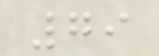79
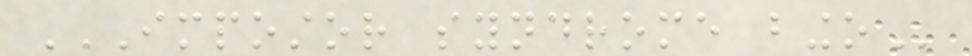IMPOSTOR SYNDROME BINGO
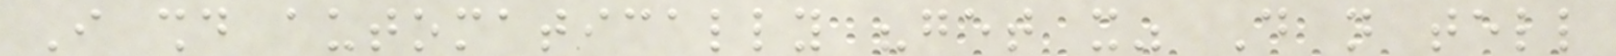I should automatically "get it" Do not tell
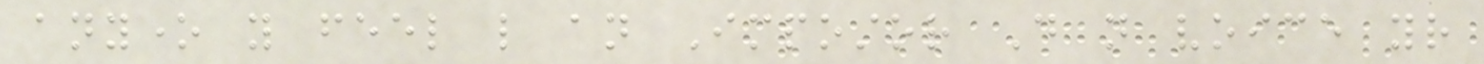anyone you feel like an Impostor Do not voice your
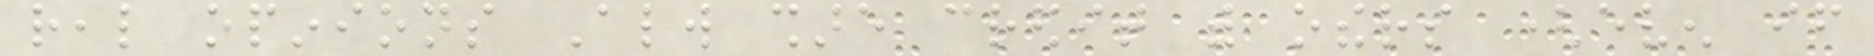real opinions Always share credit with others (even if
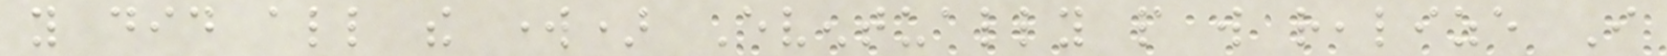you did all the work) Eventually people will realize I
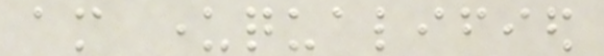am underqualified
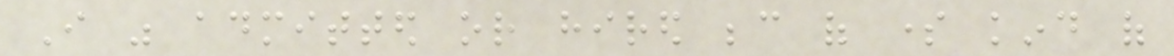I was admitted or hired because of some kind of
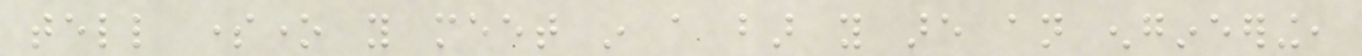tell someone you meet in a bar you are an engineering,
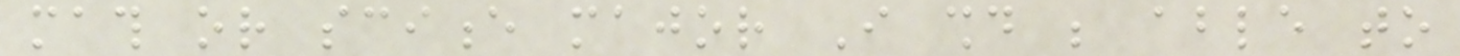math or science major I should be able to
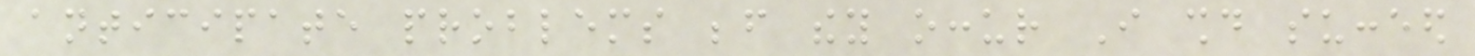anticipate problems before they occur I should succeed
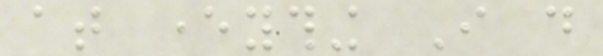at everything I do
